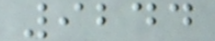9244
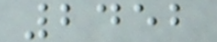2452
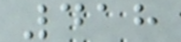418
